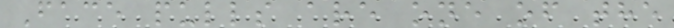Face pulls are one of the
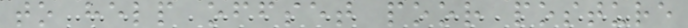to help offset poor posture
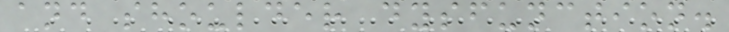and shoulder dysfunction.
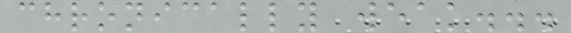chronically weak...
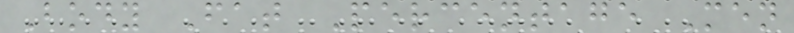Body Fat Percentage Men
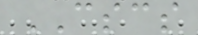CSCS
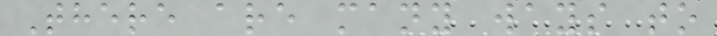There are many ways to
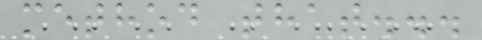method that...
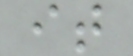it
